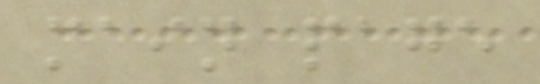main page
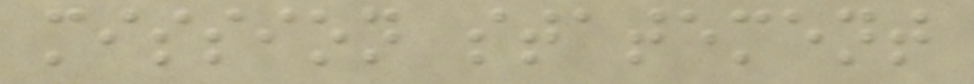mission statement
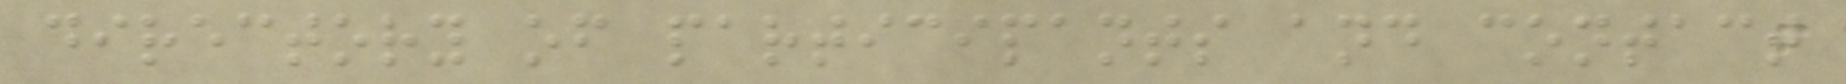directory of participants and contact
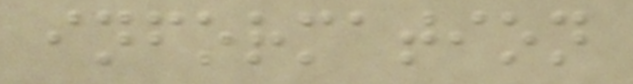information
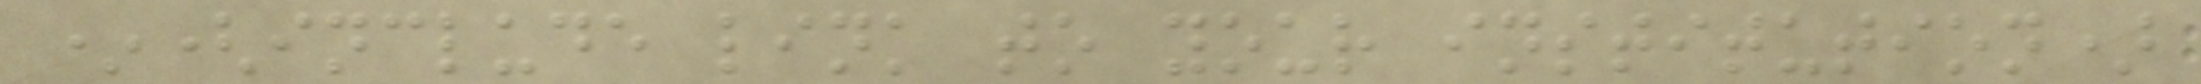*(include link to your institution)
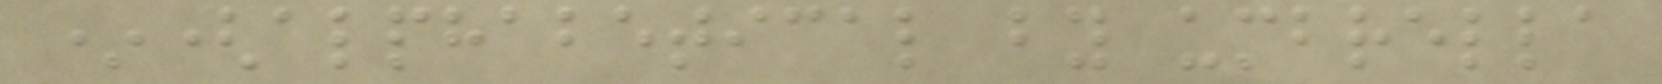*(alphabetical by umbrella
